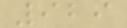929
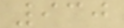930
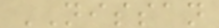NISSAN
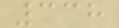338
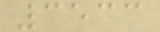3533
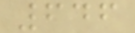646
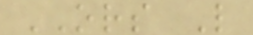ORS L
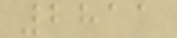2811
